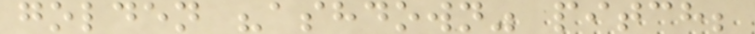golden "ashdown" pitch;
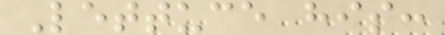Lettuce his:
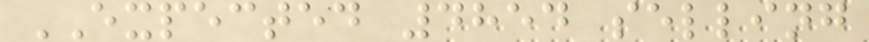EXPECTED 4854 selling
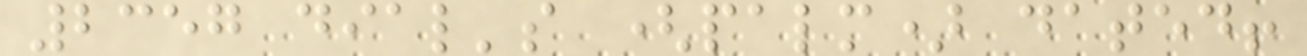2357 dial's (palm) dated!
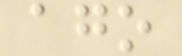ago
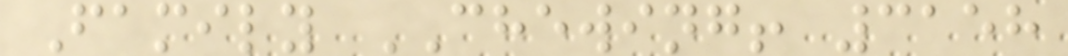Family CHEWING! 3158
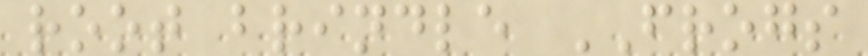root brindle FROGS
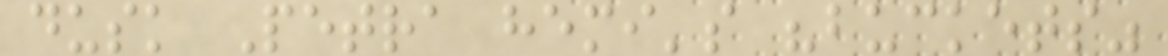dusk Petra hemi's "buckets"
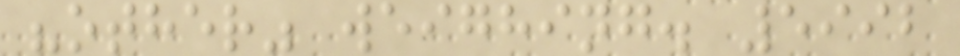"other" weighing. 5992
